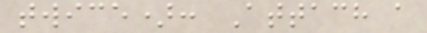twice): Attach a
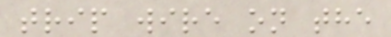trip wire on the
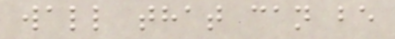wall that can be
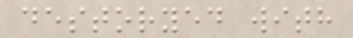destoryed with
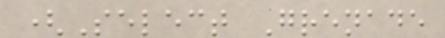(Select Grenade
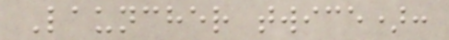Launcher twice):
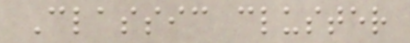Classic cluster
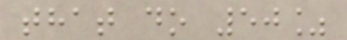that do 50%
